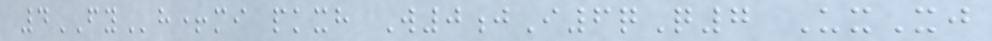4FYh+mi pkxh W0jI6qQ7 UxXj
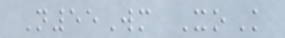N55Wm XoK
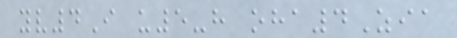yv4I u5-h oha4Zia
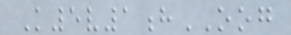K5v1hOOG
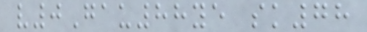v0Gau88ye sk78
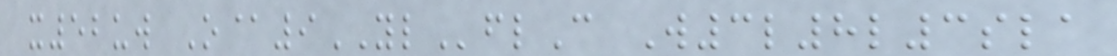x52uw O@9YLflC W3l8l3sla
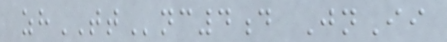zhTTnc4d JnIi
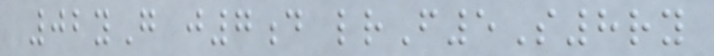02yG j7d lrF5S8ry
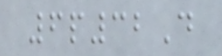6p32D
